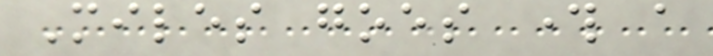Miles goes through a
